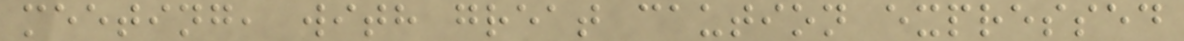meeting, with great caution expressed
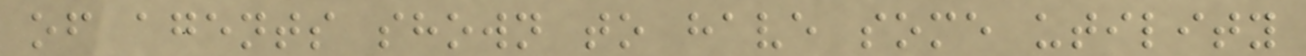of agents shown to have some utility
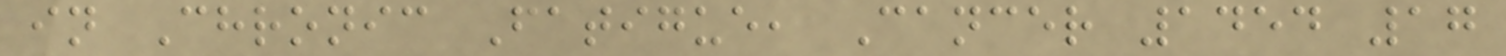in Chronic Fatigue, Cancer 1454 17
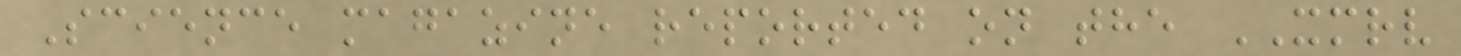Science magazine reported on the XMRV
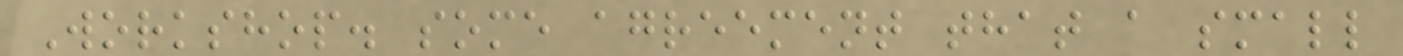Workshop. some agreement that a small
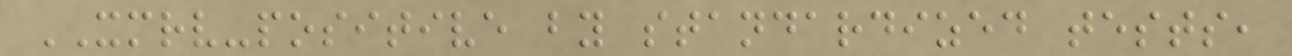XMRV-positive by standardized tests,
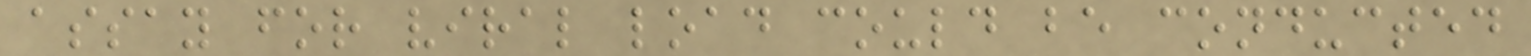assay for viral load could be conducted
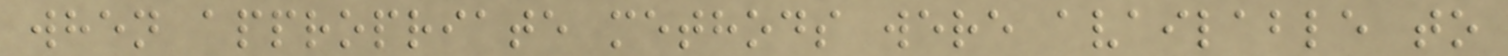when appropriate methods were available to
